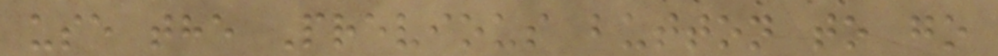use the Previous button to go
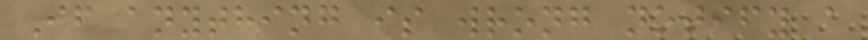If anything is wrong notify a
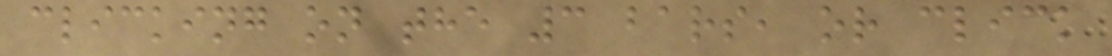clicking on the 3 bars, or click
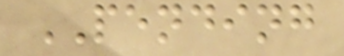PENDING
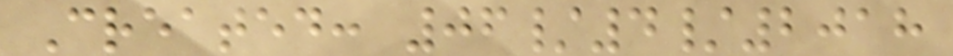Created: 06/4/2018
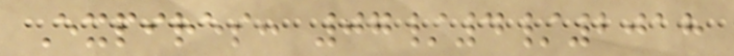Expires: 07/4/2018
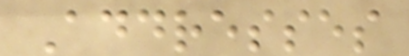Addresses
